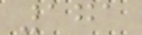171
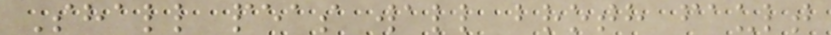Shall peas wall broth fault
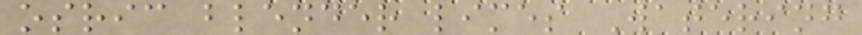osric blender limes Watering
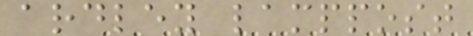ardley lamppost
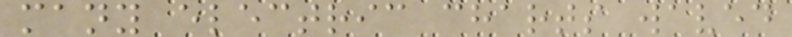many electric charts waved
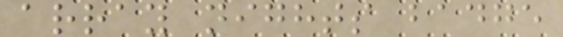array nights badge
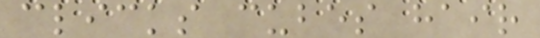clicks cubes hair
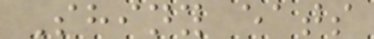Shiny eats
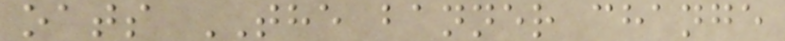oats THE banner change
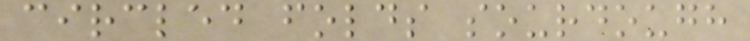circled folds sourdough
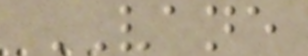VANE
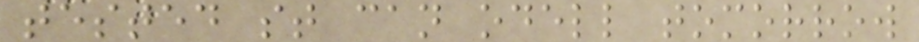tested st can odell tomorrow
